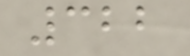322
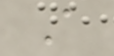A
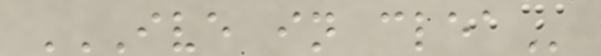IVE IN CLEA
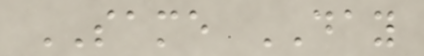SAME DAY
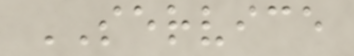SERVICE
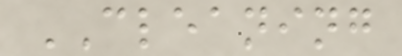CLEANING
